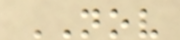NOV
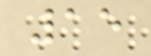15
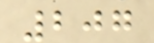207
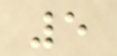5
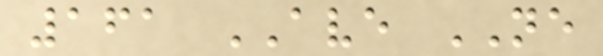161 AVE NE
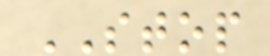STOP
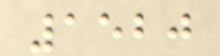1520
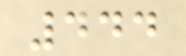444
